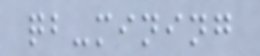qb-mining
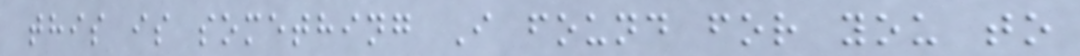this is something I found for you to
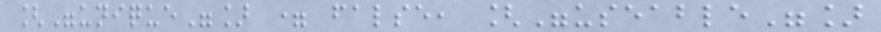["unique"] = false, ["useable"]
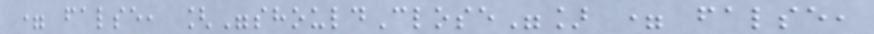= false, ["shouldClose"] = false,
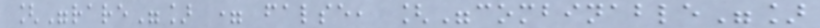["rare"] = false, ["combinable"]
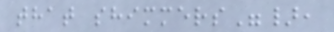that shimmers"},
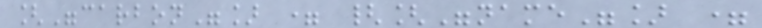["carbon"] = {["name"] =
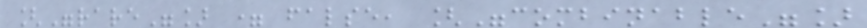["rare"] = false, ["combinable"]
